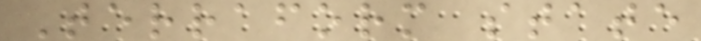Terraform state
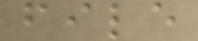file
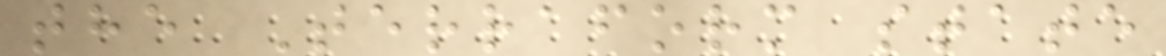the Terraform state
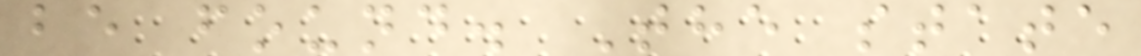be found. The state
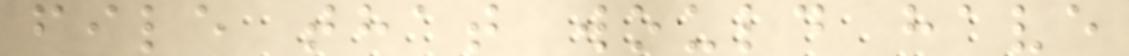file that would have
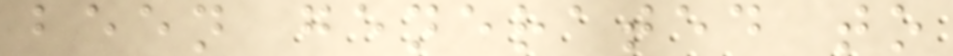been generated to
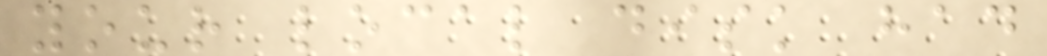your local disk had
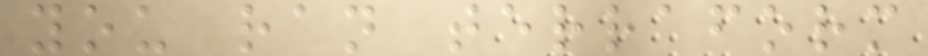you ran terraform
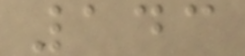143
